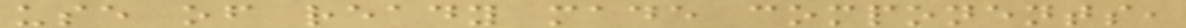use of ready made components,
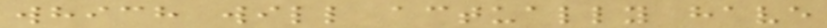which will actually have
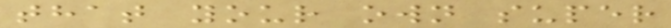that your own super
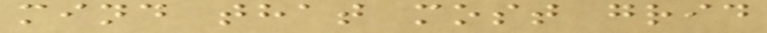mind that most grid
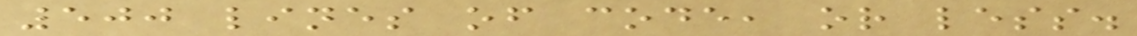500 lines of code, or less.
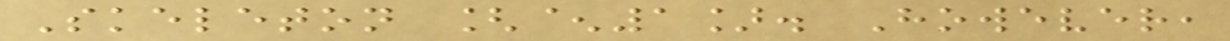Skeleton [^1]. However,
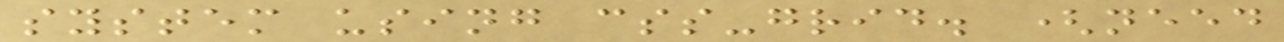system using css-grid. (need
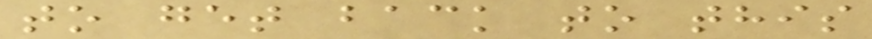to get back to this
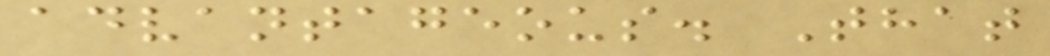advantageous. That
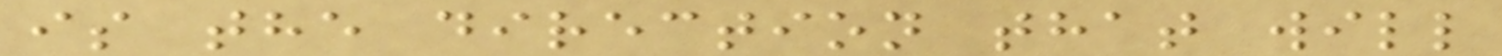is the direction that will
